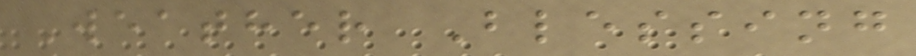Weather Blessing
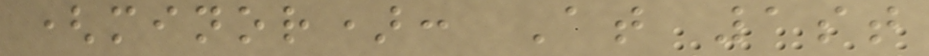(minor): At 1st
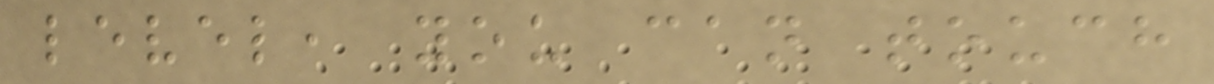level, you can touch
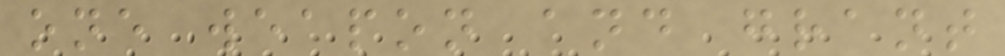one weapon and grant
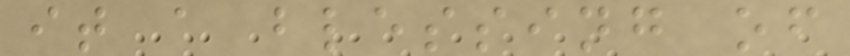it a blessing of
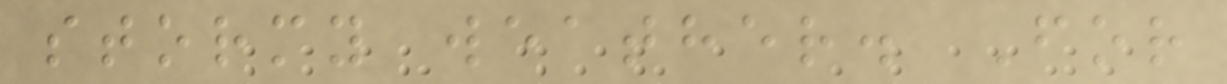stormy weather. For
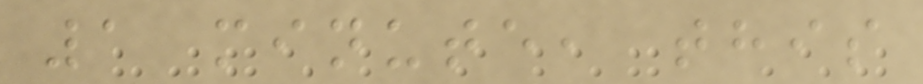1 minute, this
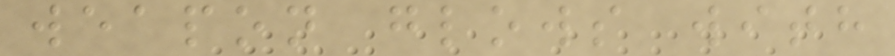weapon glows with
